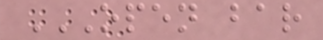OPEN BAR
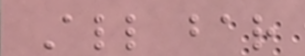All bar
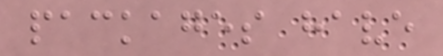packages have
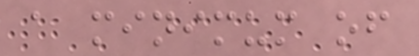a minimum of
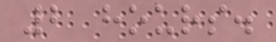2 hours.
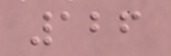126
